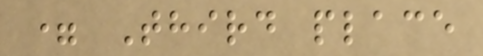= Third place
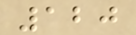120
